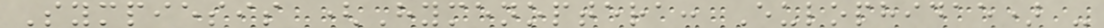Sympiesis (Hymenoptera: Eulophidae) -
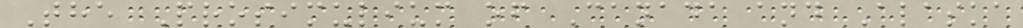The Prosimulium of Canada and Alaska
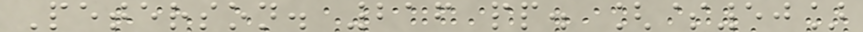Peterson. 216 pp. [$50]
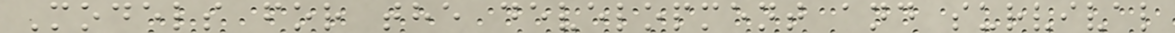Models for the development and survival
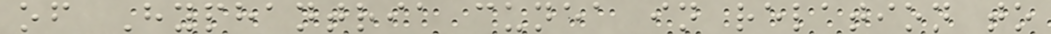of Hyphantria cunea in relation to
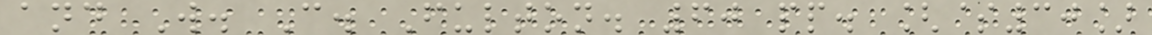and W. C. Fulton. 60 pp. [$30]
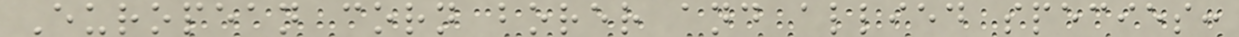European corn borer and allied species:
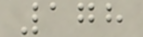178
